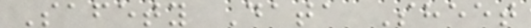Safety Data Sheet
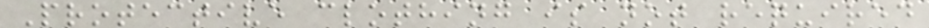Protective clothing is not required
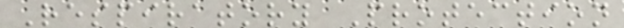Respiratory Protection
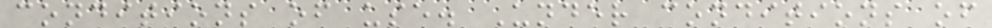conditions of use. Under conditions of
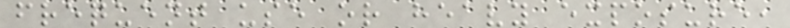frequent use or heavy exposure,
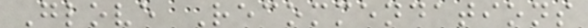Glove Recommendations
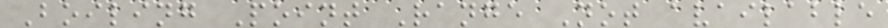Boiling Point Range Not available
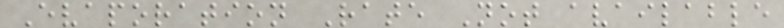Evaporation Rate Not available
